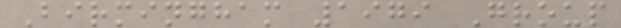Birmingham 1979 Group
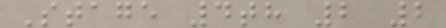Stage 4th 2 2
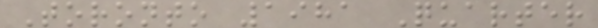Toronto 1981 Quarter
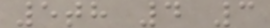5th 4 3
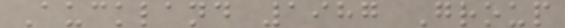Auckland 1987 Group
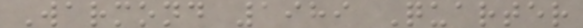Warmond 1989 Quarter
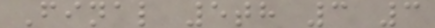Final 5th 3 3
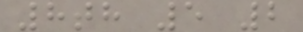8th 5 2
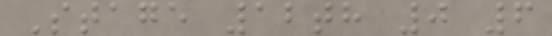Stage 12th 0 6
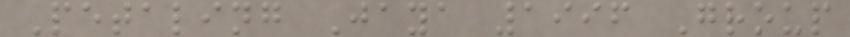Petaling Jaya 1996 Group
